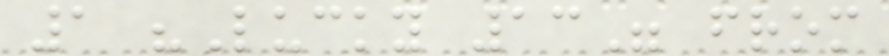1 "Lucky 13" from
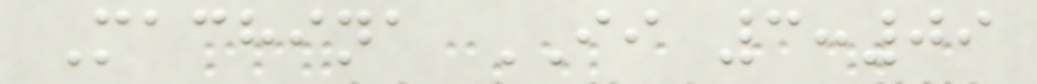Machina II 3:09
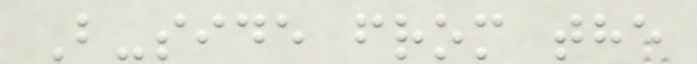B-side from the
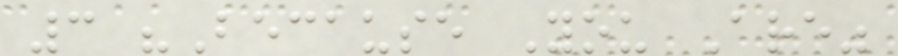3 "Because You Are"
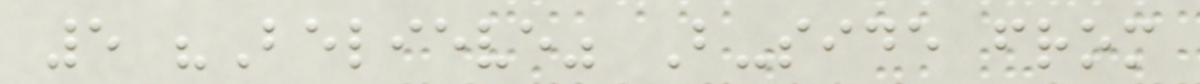5 "Believe" B-side from
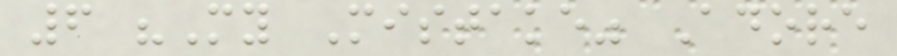6 "My Mistake" Adore
